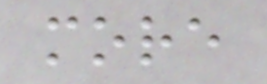more
